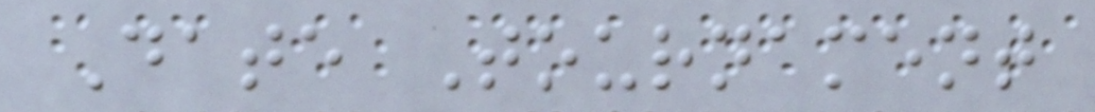Date Tournament
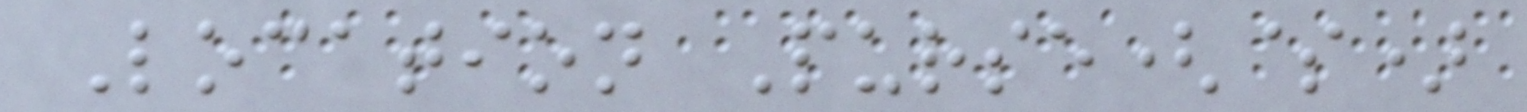Location Purse($)
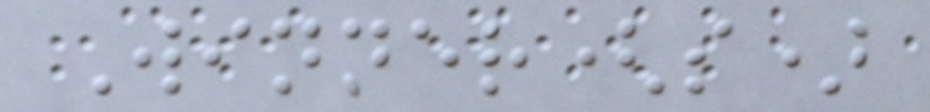Winner(s)
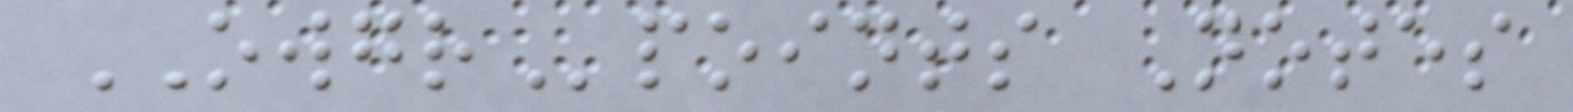OWGRpoints Notes
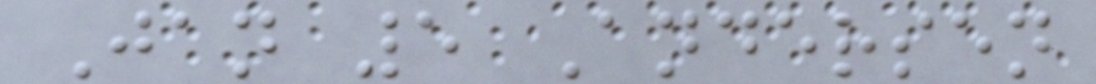Jan 5 Andersen
